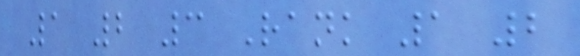1 2 3 Rank 1 2
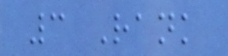3 Rank
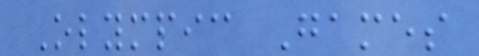Olympic Games
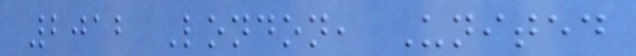2012 London, United
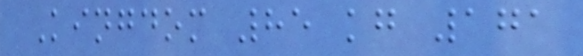Kingdom 85 kg 171
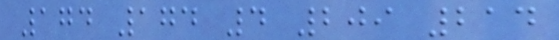174 174 4 209 214
